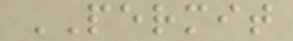PERMIT
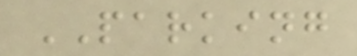PARKING
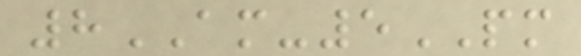8AM-5PM
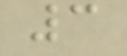3
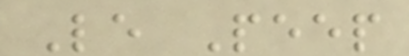Le Peep
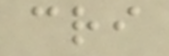cri
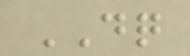DQ
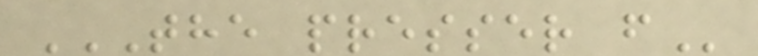THE PRESSER F
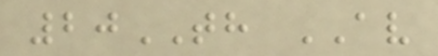20TH AV
